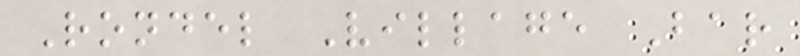Rondel Village Bar
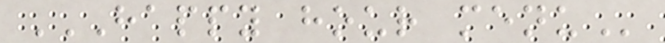HAPPY HOUR MENU
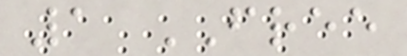1 FREE
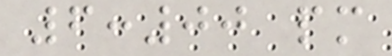6:00 pm
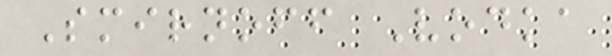Smirnoff Vodka
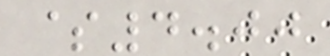$4.00
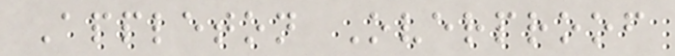Appleton Overproof
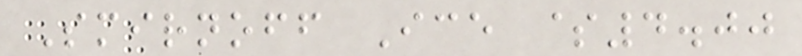Smirnoff Ice $4.00
